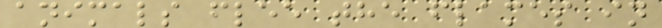animals flee the flames in
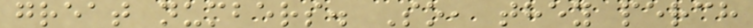great numbers. So, they perch
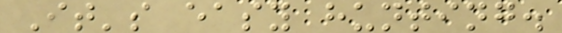It's easy hunting.
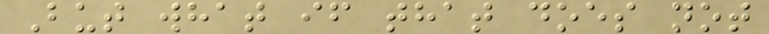But what if that does not
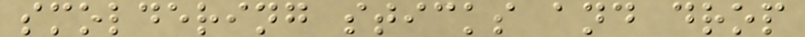smoldering sticks and drop
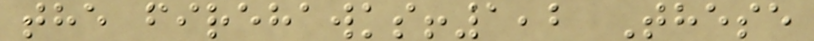the firehawks!1,2 These
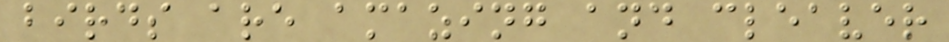birds are amazing and cleaver
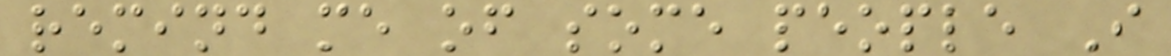remind me of some people I
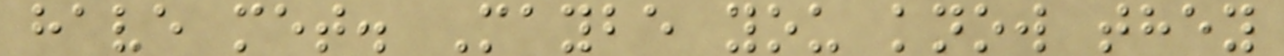have met. Maybe you know they
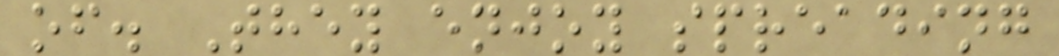of. They enjoy spreading
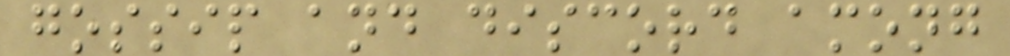gossip and discord among
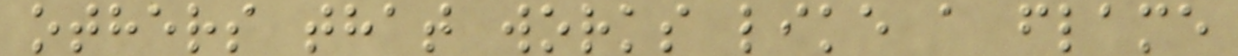others that works like a flame
